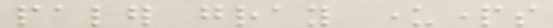paler gray underparts
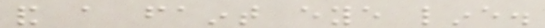and a faint eye line.
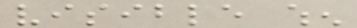visible when
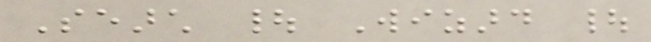Search | Wizard |
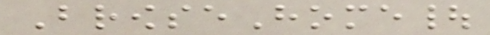BrowseHome|
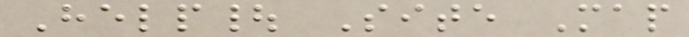Help| Site Map
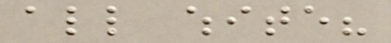all white?
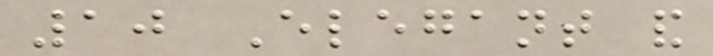10 Elegant and
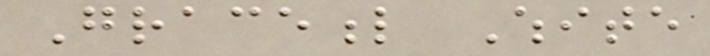Graceful White
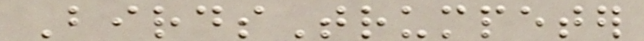BirdsTrumpeter
